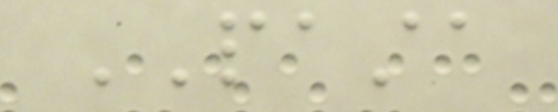PASTA
